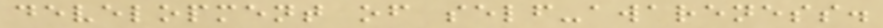development of self-awareness.
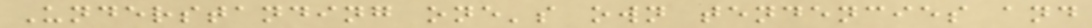Understanding one's own tendencies and
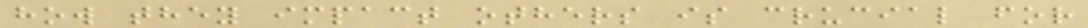how they impact others is crucial for
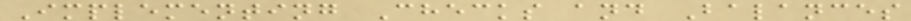Implementing Checks and Balances
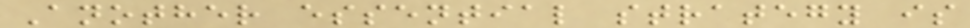Another essential strategy is
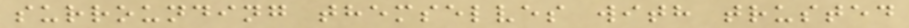surrounding themselves with trusted
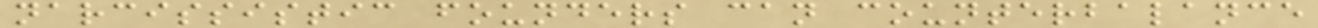narcissistic founders can counterbalance
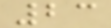23
